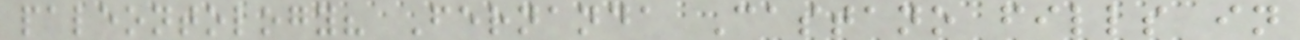paleontology? Fernanda Castano fills in
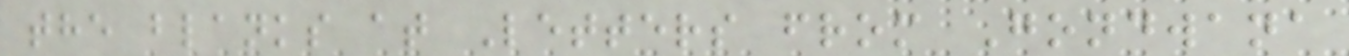the blanks at Letters from Gondwana
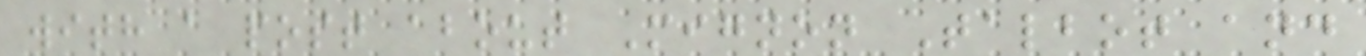with a post about Mignon Talbot and
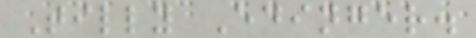Tilly Edinger.
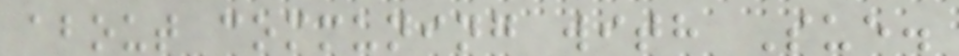about communing with Sue.
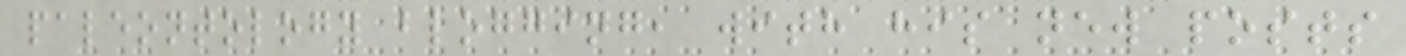paleontology blogging, with his new posts
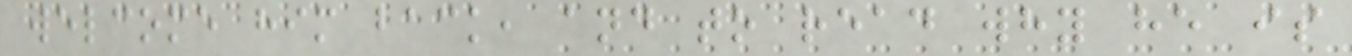welcome him back, and to read why he is
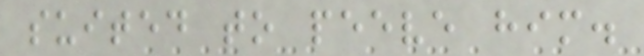suited to peeve him.
